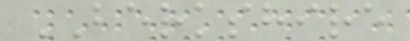BERKSHIRE
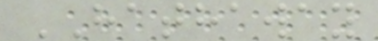HATHAWAY
